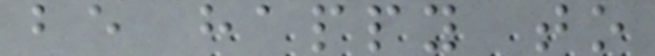be happy to
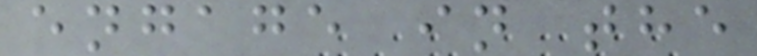engage in the
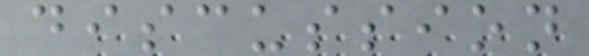discussion
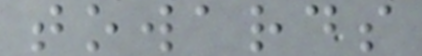towards
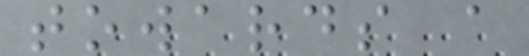towards a
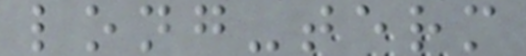long-term
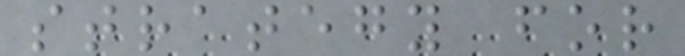strategy for
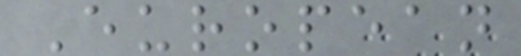European
